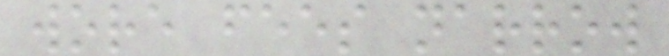wore fees narrow
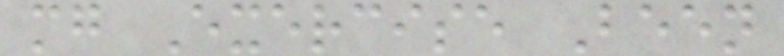mg Exercise Been
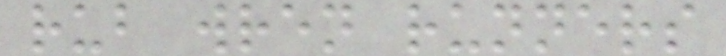rub wren runners
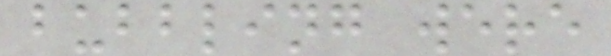bubbling were
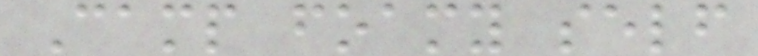Camp foamy self
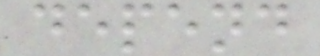depend
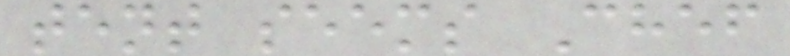tent seems Chef
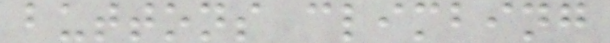buttons climbing
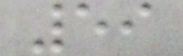59
